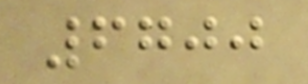6700
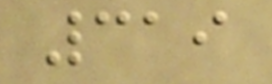319
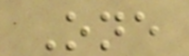One
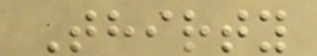Thirty
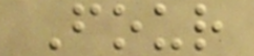Four
